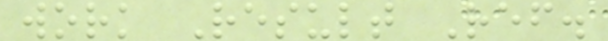work Result Ref.
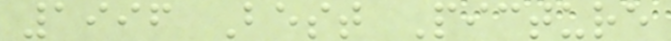1996 Best Picture
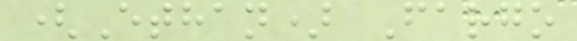(Ethan) Fargo
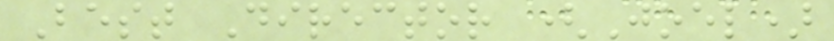Best Director (Joel)
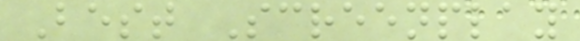Best Screenplay
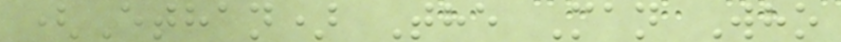(Ethan) The Man Who
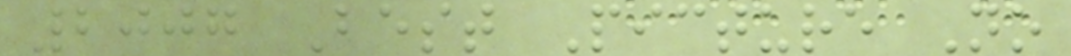2007 Best Picture No
